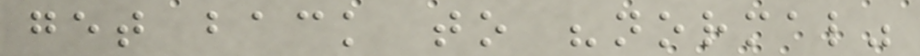get back to "normal"
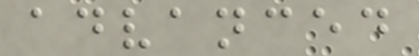advanced
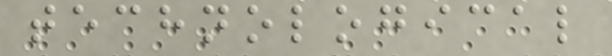technological
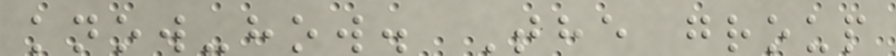know-how. The group
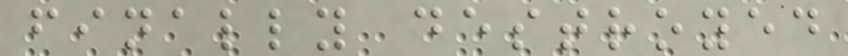finally destroyed
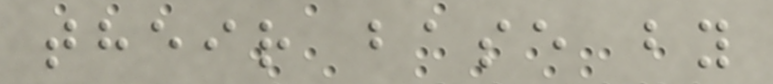their base by
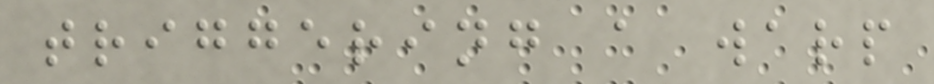triggering a warp
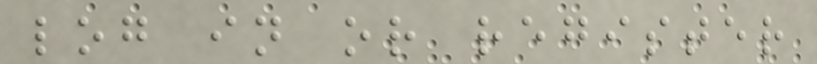log in or register
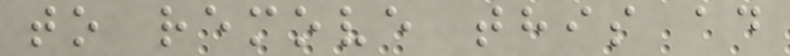to remove this ad
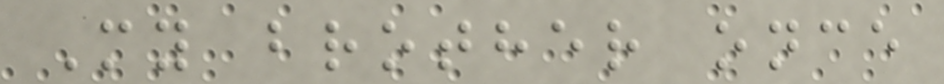My brother once
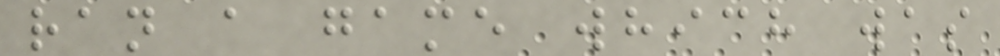ran a game which was
